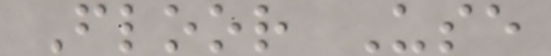Floor Use
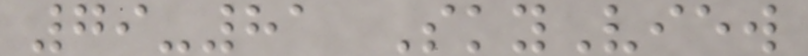79-81 SkyView
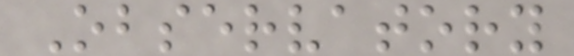Observatory
